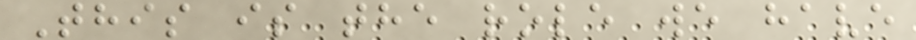This is the role we have
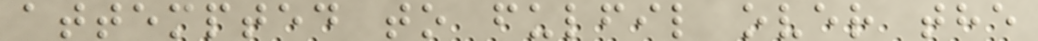attempted to fulfil over the
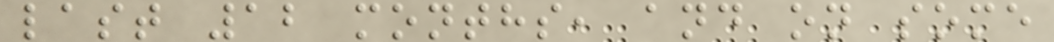last 12 months, and on some
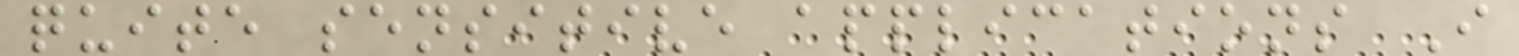quite sensitive applications I
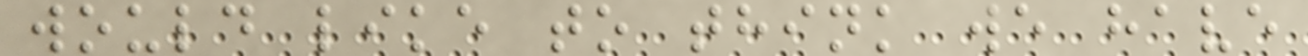would like to think we have
